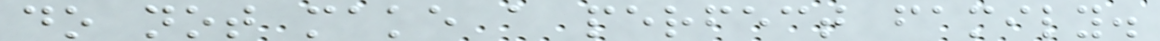do not make a perfect family.
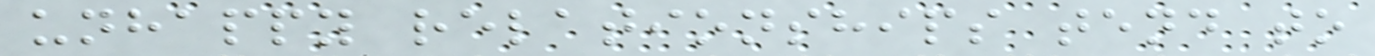unhappy relationships tend to
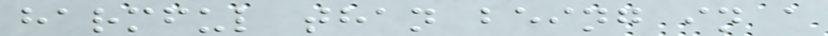harmful than being in a
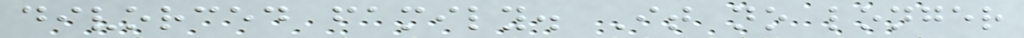divorced family. It no longer
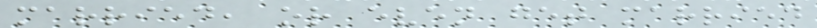married, or even get married
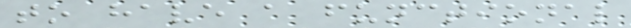to have a functional
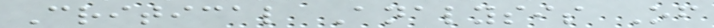Critical Analysis Of
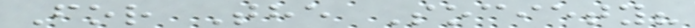For The Society?
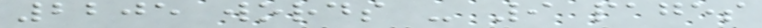2205 words - 9 pages
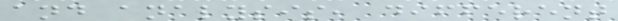and analysis, different
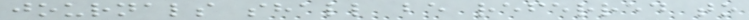journals shall be referred to
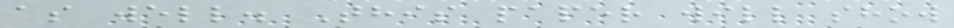as well. This paper will show
